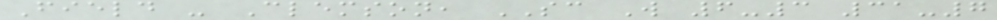Field - Clemson, SC W 6-3 31-7
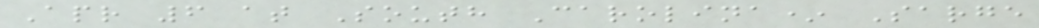Apr 6 at South Carolina* Sarge
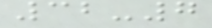32-7
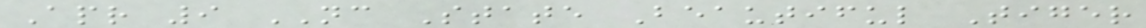Apr 9 NC State Beautiful Tiger
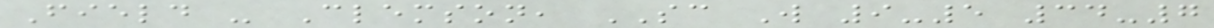Field - Clemson, SC W 9-5 34-7
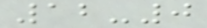12-0
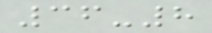36-8
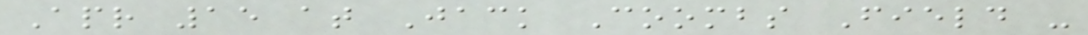Apr 15 at Jack Coombs Field -
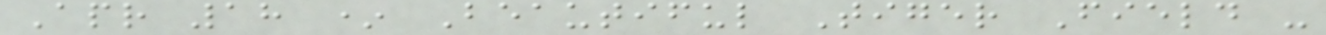Apr 18 * Beautiful Tiger Field -
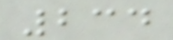234
